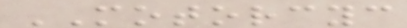MOTORCYC
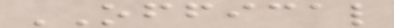OFFICAL
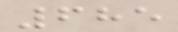685
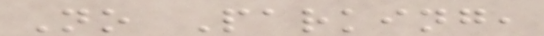No Parking,
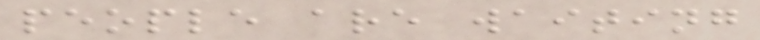people are waiting
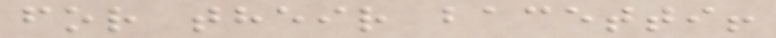for their bacetti!
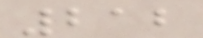212
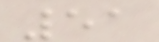51
